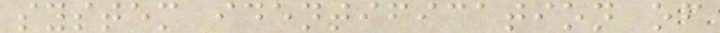system identification of
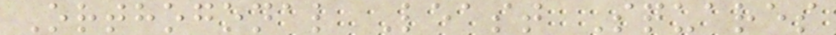Orthogonal Least Squares
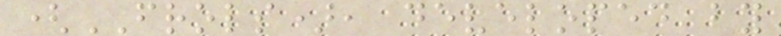(FROLS), developed by
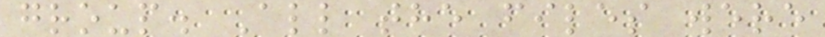group. All the files were
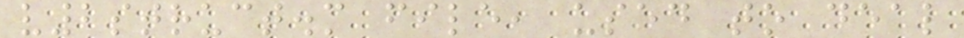v2struct.m file, used to deal
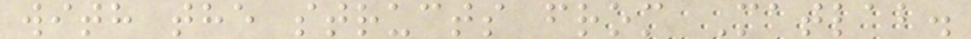with the structs from Matlab.
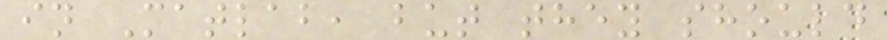in Matlab, but they should
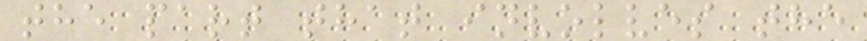the part that involves the
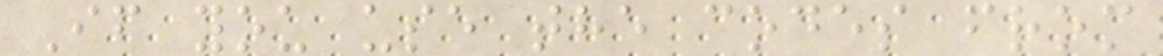If you use the codes from
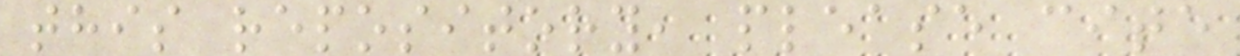this repository, please cite
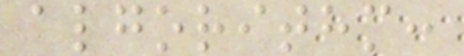algorithm:
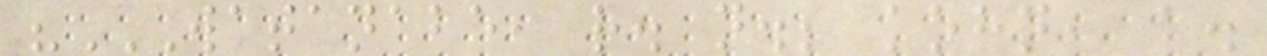"WATANABE, R. N.; KOHN, A.
